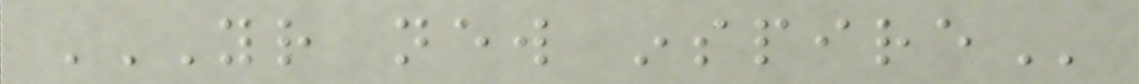YOUR NEW INSPIRE
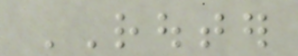ROUTER
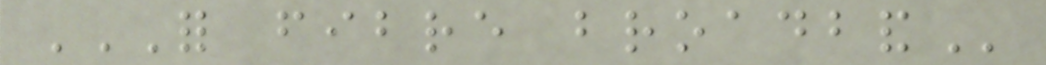FOR FIBRE BROADBAND
